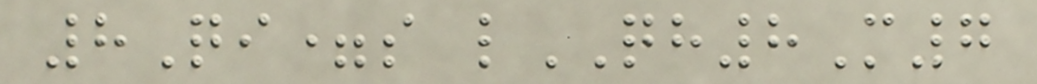8Qi=s lQH8M7
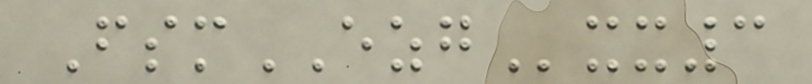FsmEZGxx3
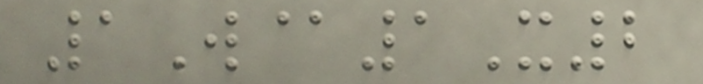1W@1X2
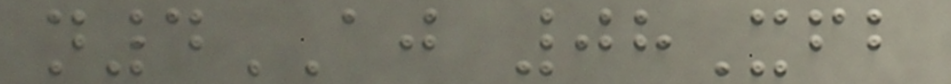n4AJ 08Xfb
